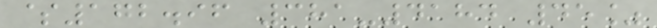$172.96 381-4184 45%
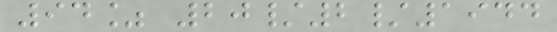94% 20/2/1944
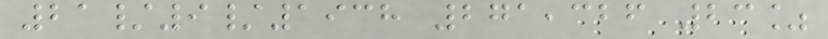21/9/1938 271,326 23%
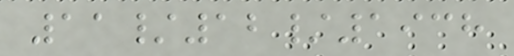11/12/1938
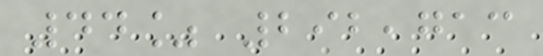44% 292,713
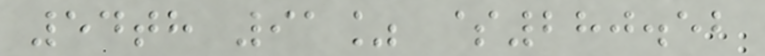54th 91% $280.52
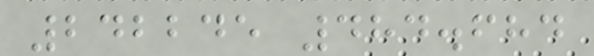242245 484.684
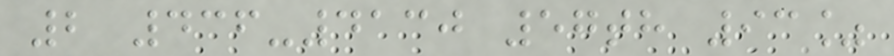2 436-4130 57th 93%
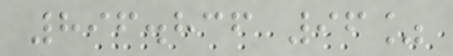896.836 96%
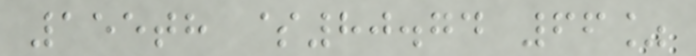155th $80.74 66%
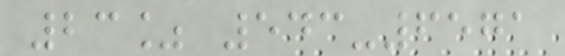23% 543-6571
